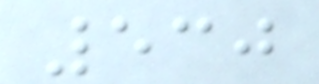530
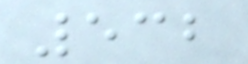532
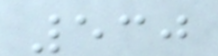530
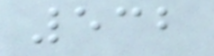532
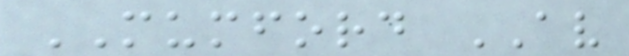MUMFORD AV
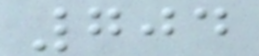704
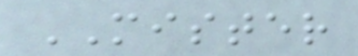MISTER
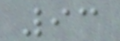93
